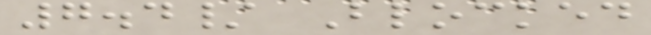7.4/ Blocked
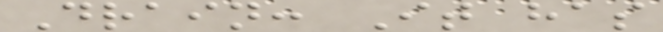Drain: It has
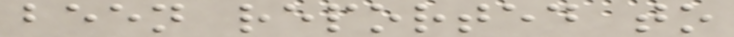been reported to
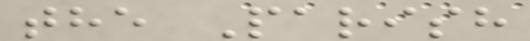the Parish
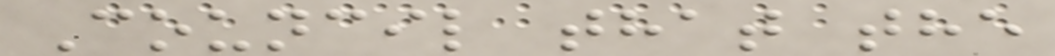Council that the
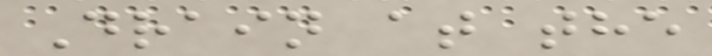Drain at the
